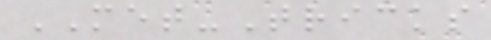MET-Tricks
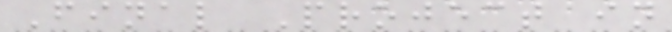Final Project in
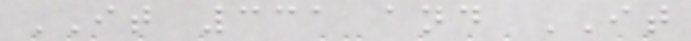IT 331 and IT
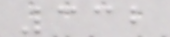332
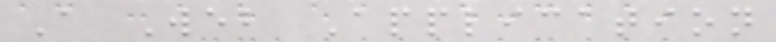A Web Application
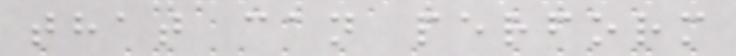that can perform
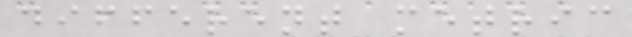different metric
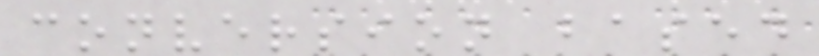conversion based
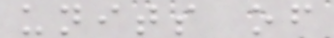units of
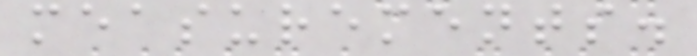measurements.
